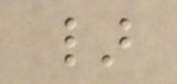}
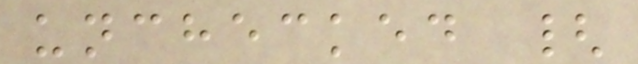unchecked {
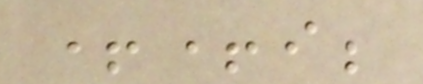++i;
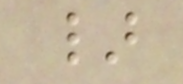}
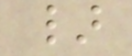}
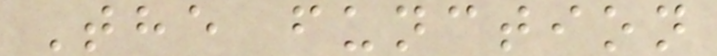The function
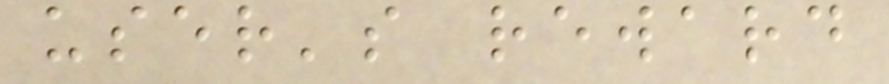user's reward
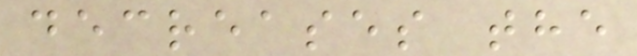decreases the
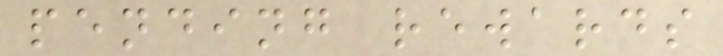pending rewards
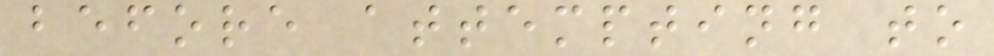before attempting to
